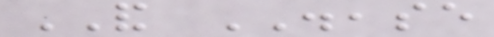AND DISEASE
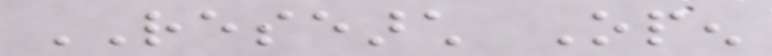RESEARCH Open
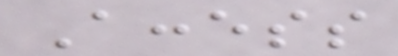Access
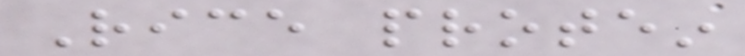Rice protein
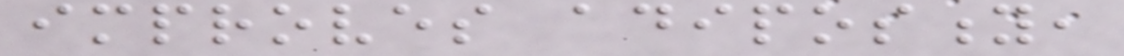improves adiposity,
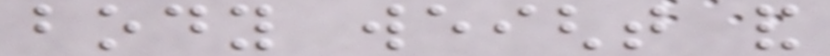body weight and
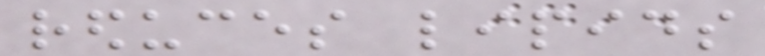reduces lipids
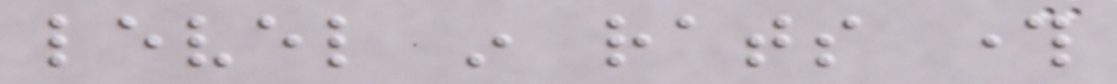level in rats through
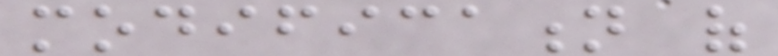modification of
